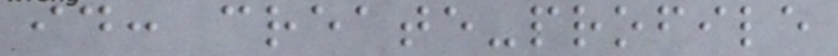id: create-profile
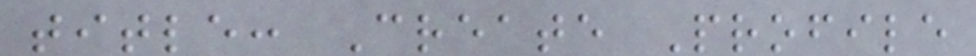title: Create Profile
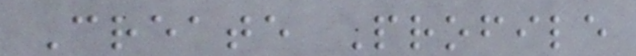Create Profile
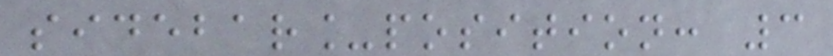sidebar_position: 3
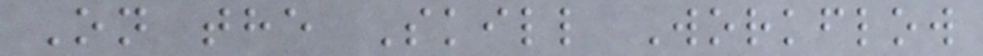On the Skill Workflow
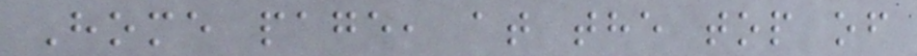Home page, at the top of
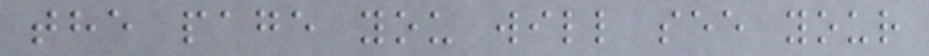the page you will see your
